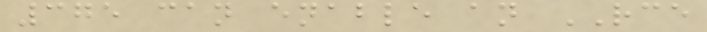375 can enable an RCE
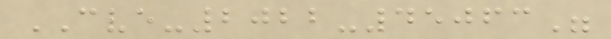CVE-2022-45063"
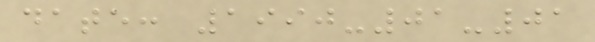date: 1990-01-01
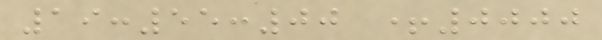19:55:00 +0000
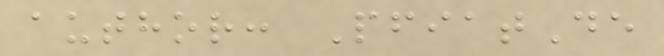author: PfiatDe
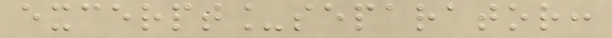excerpt_separator:
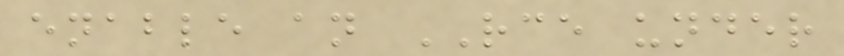enable an RCE under
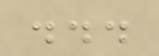...
